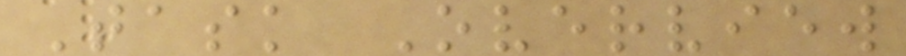Task Overview
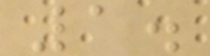1.
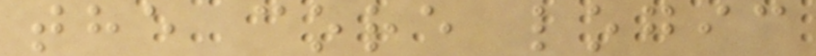the core logic
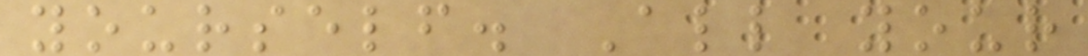yourself. All your
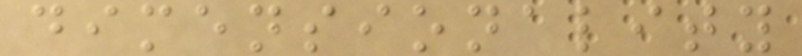dimensionality
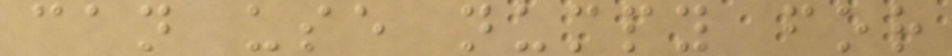can use numpy for
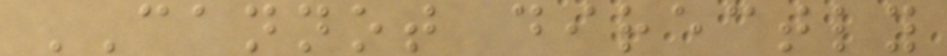CANNOT directly
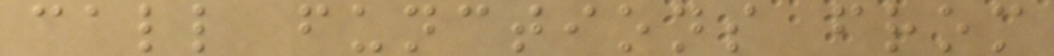call functions from
